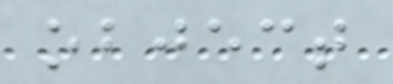object
